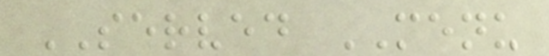SERVED MENU
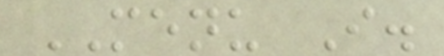MENU I.
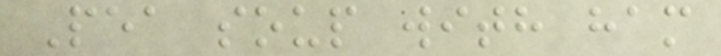Pea soup with ham
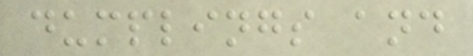dumplings and
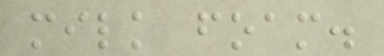milk foam.
